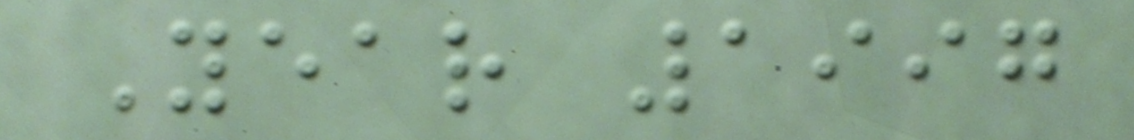Year 1997
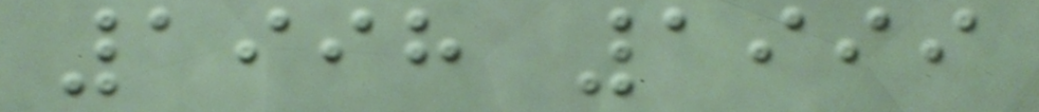1998 1999
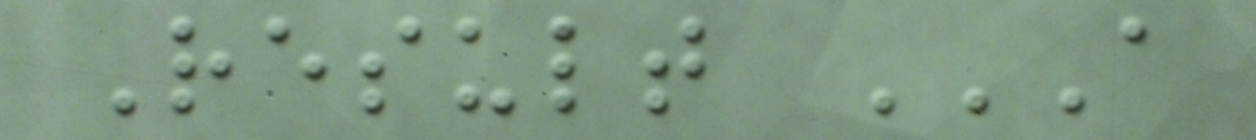Result A
